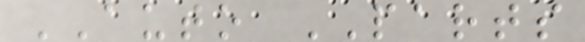AUTO PARTS
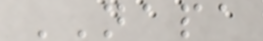NAPA
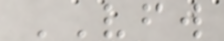VFW
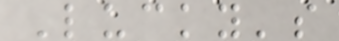Lucky's
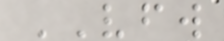VFW
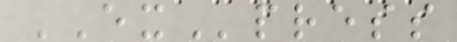EXpress
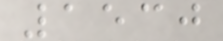1530
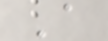A
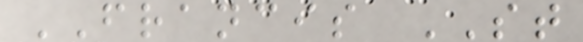FRANCIS ST
